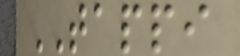TAPPI
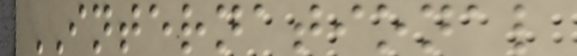INTERNATIONAL
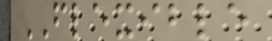FLEXIBLE
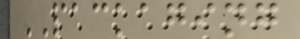PACKAGING
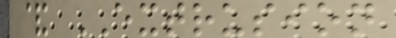& EXTRUSION
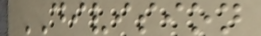DIVISION
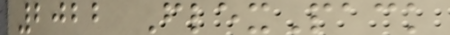2022 FlexPack
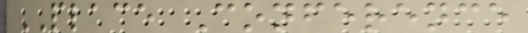PLACE Conference
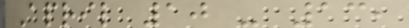April 10 - 13,
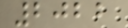2022
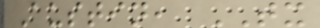Austin, TX
